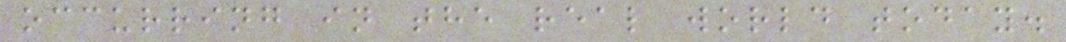occurring in the real world today.
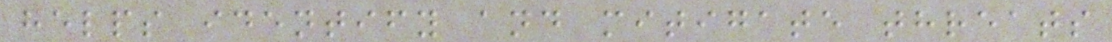helps identify and mitigate threats
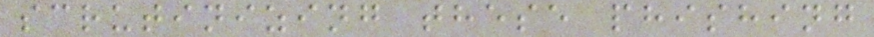scrutinizing these phishing
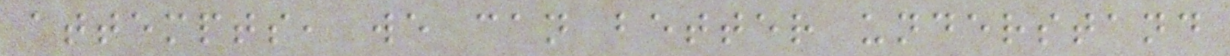attempts, we can better understand
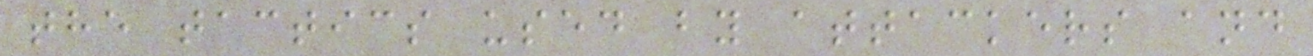the tactics used by attackers and
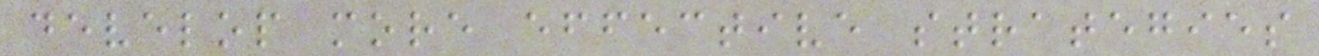develop more effective strategies
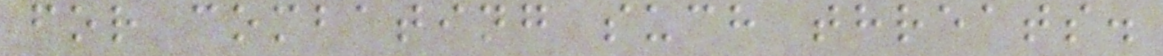for combating such threats.
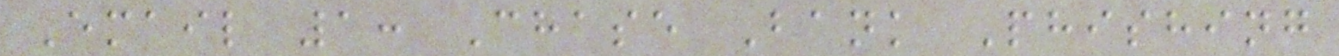Email 1: Chase Bank Phishing
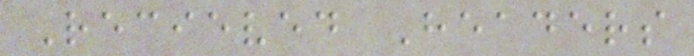Recieved Headers
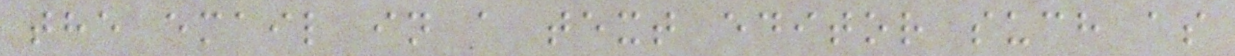the email in a text editor such as
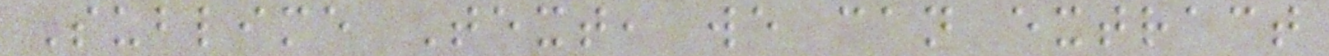Sublime Text, we can extract
